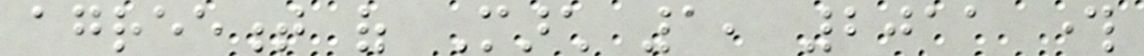agreement of March 1, 2011 through
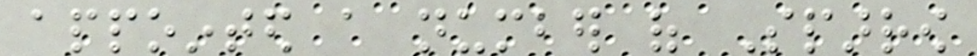appointed a number of Sparrow
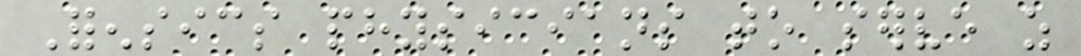Forensics physicians to serve as
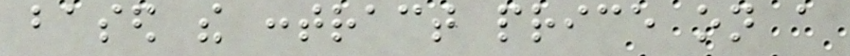based the contract price on a
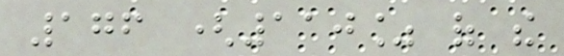176 (110% of the
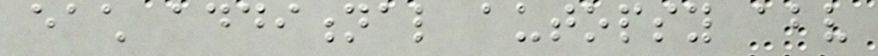each additional autopsy above
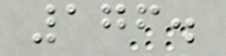176.
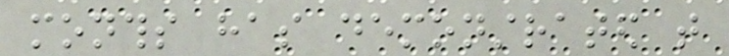months has demonstrated that
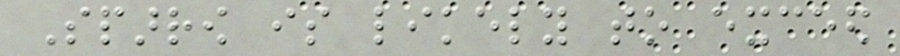Sparrow is likely to exceed
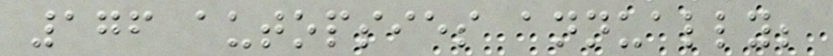176 autopsies annually;
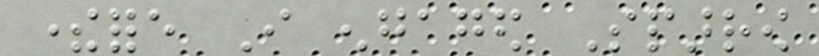therefore I engaged Sparrow
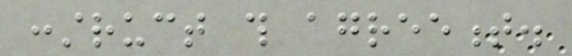construct this agreement.
